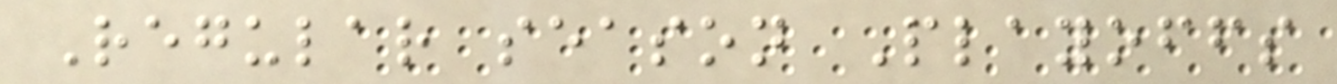Regular season Playoffs
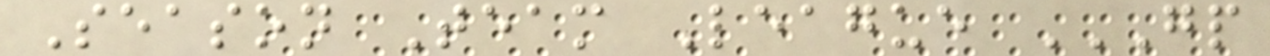Season Team League GP
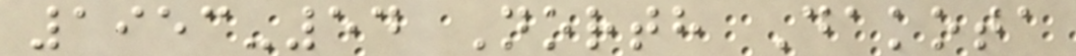1953-54 North Dakota
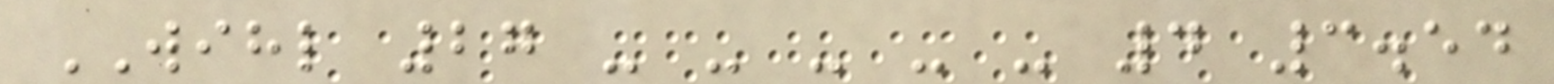WIHL 27 - - - - - 4 3.54
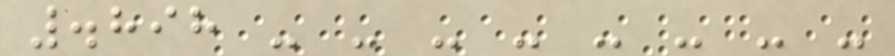.898 - - - - - - - -
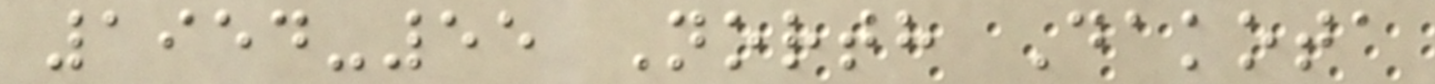1954-55 North Dakota
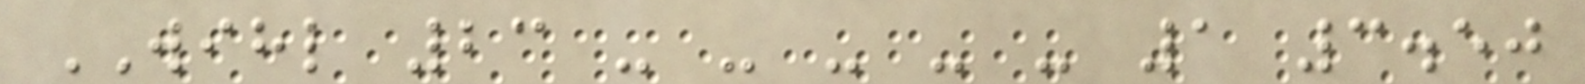WIHL 23 - - - - - 1 3.50
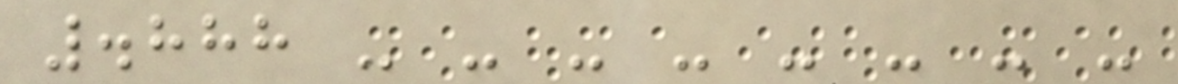.888 - - - - - - - -
